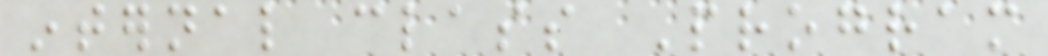internal class Program
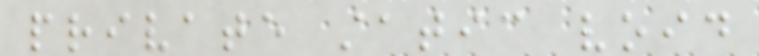private static void
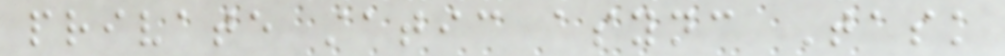private static async Task
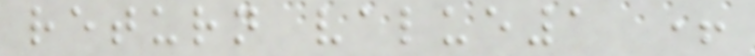return value1 +
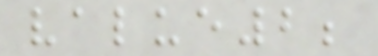value2;
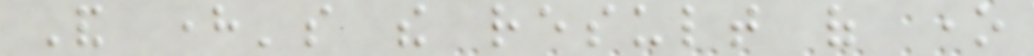And here's the result of one
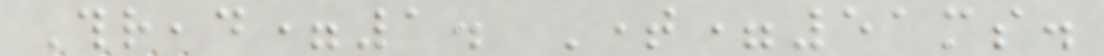Thread=1. Time=51ms.
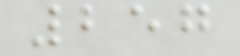257
